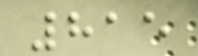815
